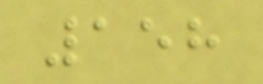158
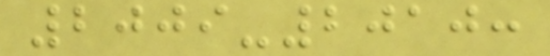2009-2010:
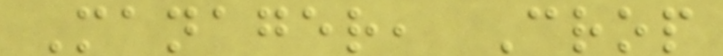Manager, Crop
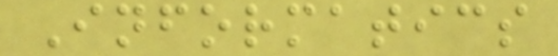Informatics
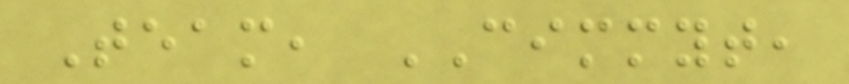Team, CIMMYT,
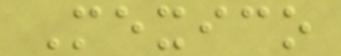Mexico
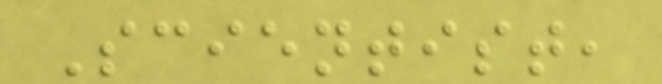Scientist,
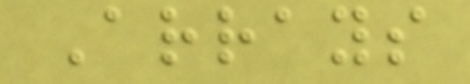Arrays
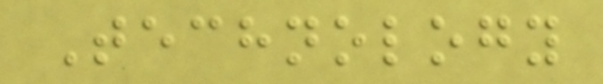Technology
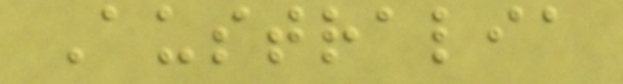Australia
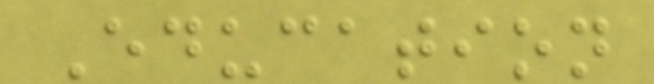Education
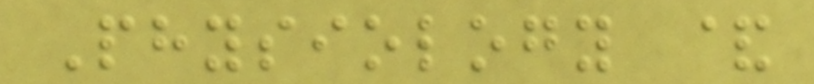Physiology &
